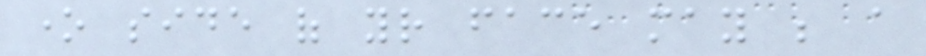one side of your face may be a
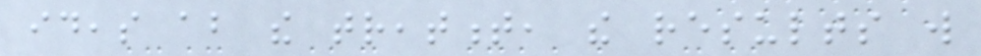ideas about the treatment, the results will
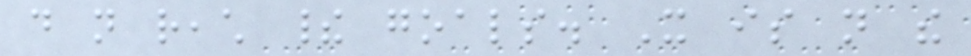do not reach their goals. It is not the
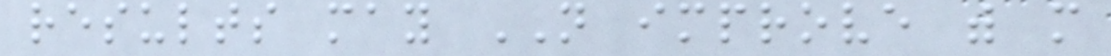results may NOT improve with more
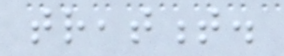treatment.
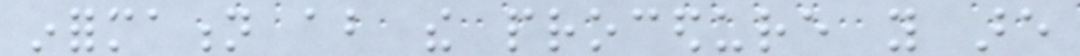information about the procedure you are
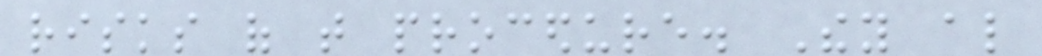risks of that procedure. They also
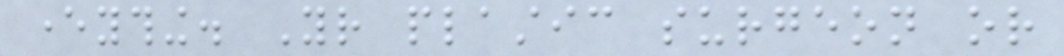everything. Your plastic surgeon or
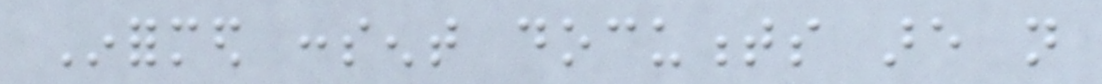Informed consent documents are not
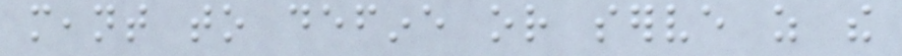meant to define or serve as the
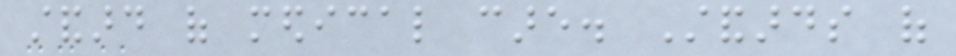standard of medical care. Standards of
